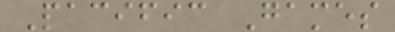Pacific Games
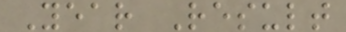Year Result
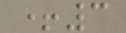+3
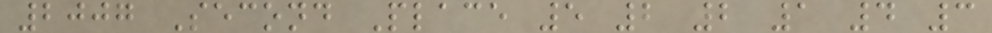2007 Second Place 5 2 2 1 4 3
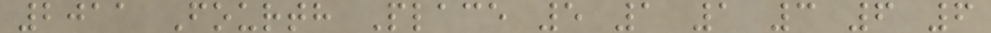2011 Fourth Place 5 1 1 3 6 6
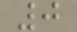0
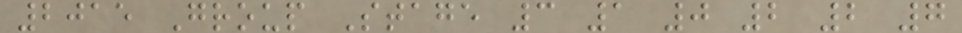2015 Group Stage 3 1 0 2 2 7
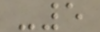-5
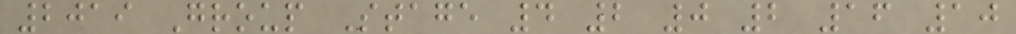2019 Group Stage 4 2 0 2 16 10
